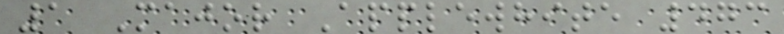1 Major Applewhite 473
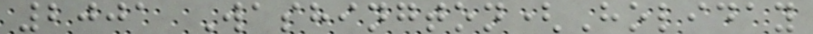2001 Washington(Holiday
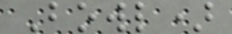Bowl)
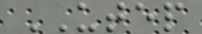UTEP
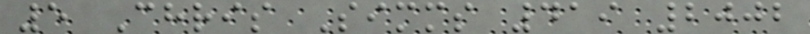5 Chris Simms 419 2002
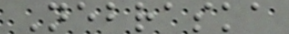Nebraska
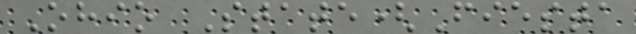Ohio State(Fiesta
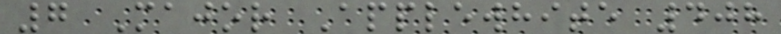7 Major Applewhite 408
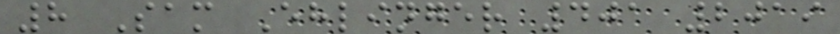8 Sam Ehlinger 401 2019
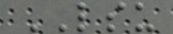LSU
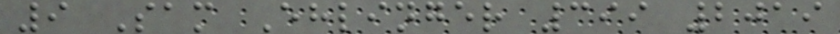9 Sam Ehlinger 399 2019
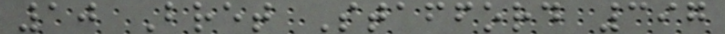10 Bret Stafford 397
